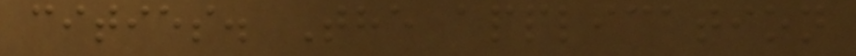cities. The application
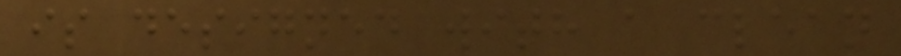is designed with a clean
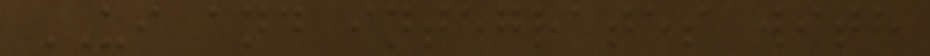UI and integrates with
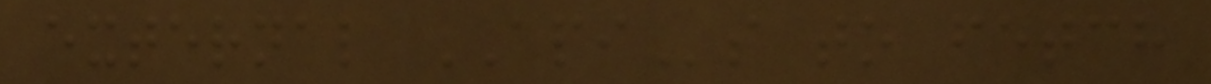external APIs to fetch
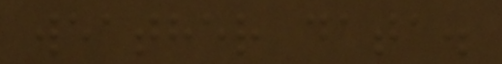weather data.
